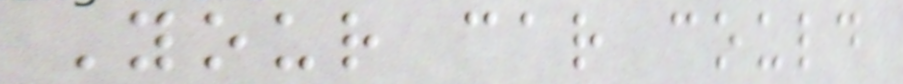Your car could
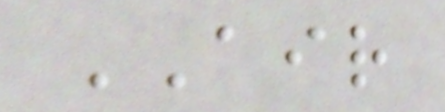AIR
